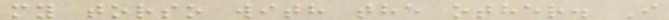my torso with the other. I
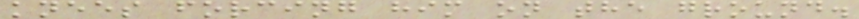knees forcing him on the ground.
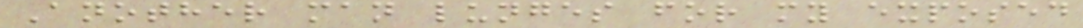Another man lunges for my exposed
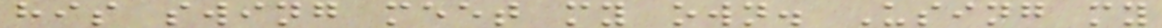his swing meet my own. Using my
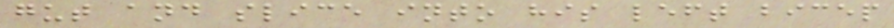gut and slice into his left bicep
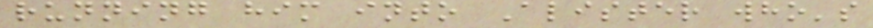running him into Alister who's
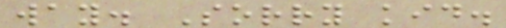way. Sorry kid.
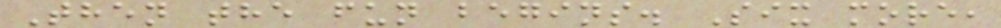Then the fun begins. Six more,
